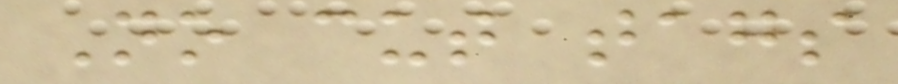No cut tags
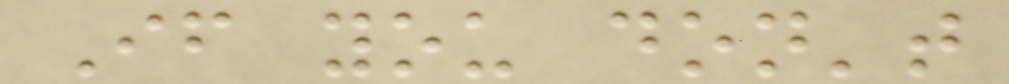If you don't
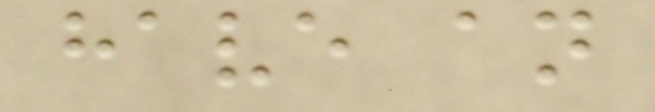have an
